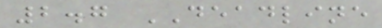2.7 DEADLINE
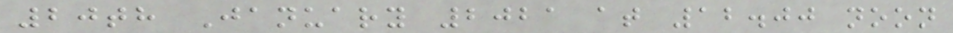20th January 2021 at 12.00 noon
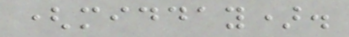(midday).
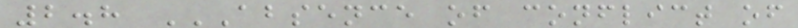2.8 ABSENCE OF CONFLICT OF
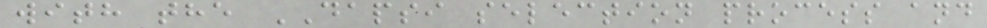with the DAPSI selection process and
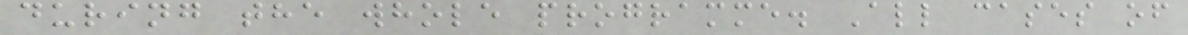during the whole programme. All cases of
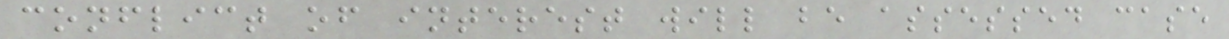conflict of interest will be assessed case
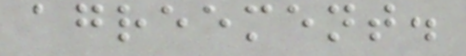agreement.
